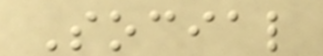Social
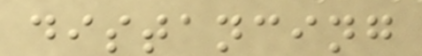distancing
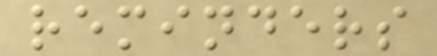reminders
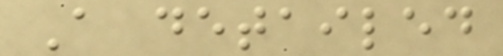A detailed
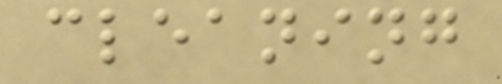cleaning
